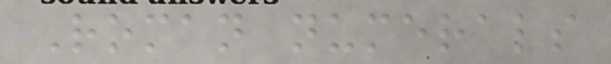Roman numerals
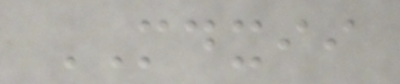MDXII
